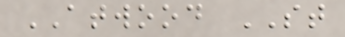ATWOOD ST
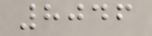8046
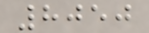8050
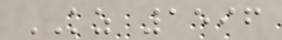KZ 1596
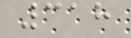318
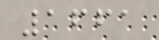1661
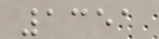1351
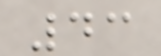43
